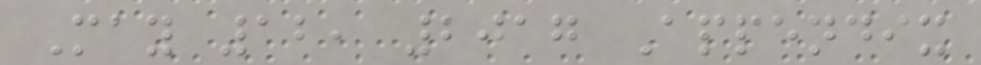May 12, 2017 Appendix
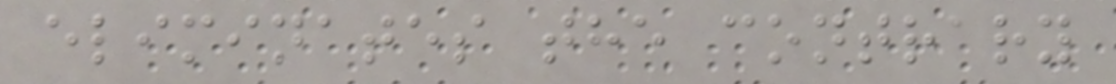eliminates the contrary
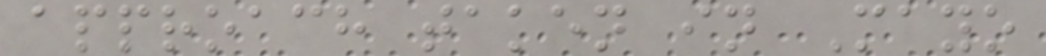approach taken in Mayo
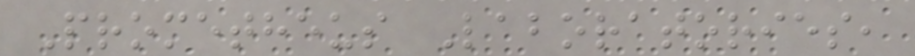Prometheus Laboratories,
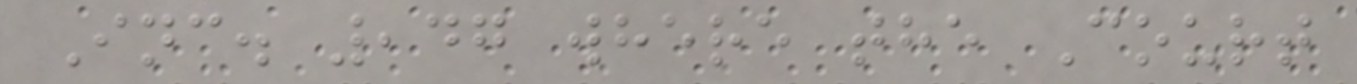Inc. ,47 where the Court
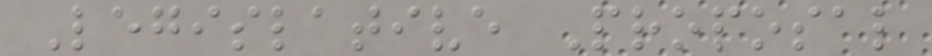Legislative Proposal
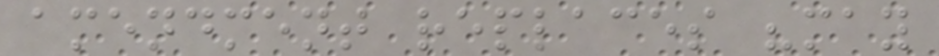amendment replaces "may
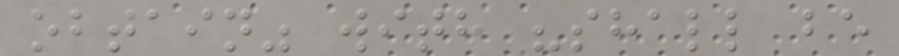obtain" with "shall be
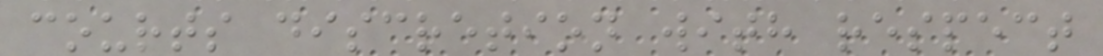courts discretion with respect
